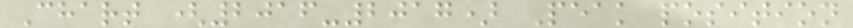Chart (2016-2017) Peak position
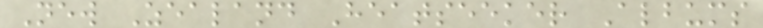New Zealand Heatseeker Albums
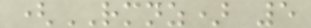(RMNZ) 5
